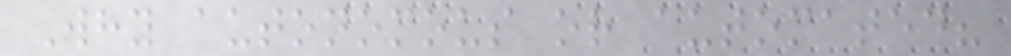Why autonomous or automated?
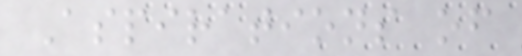Aspirations of
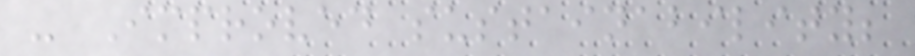- Improved sustainability;
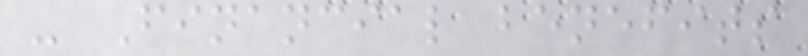- Financial benefits
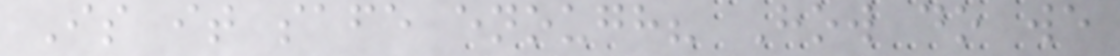Is it safe enough? How do we
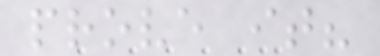prove it?
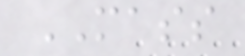MASS
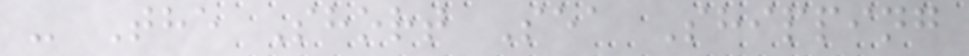- The Short Sea Shipping
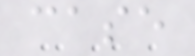case
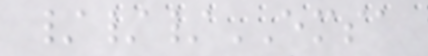///EMSA
